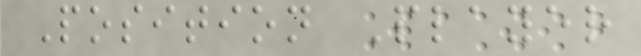Position Player
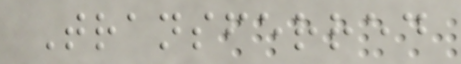Transferred
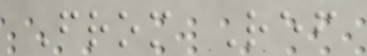From Ref
